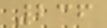236
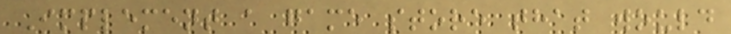Implement a game store that would
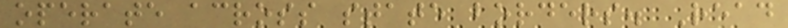operate across state borders. Read
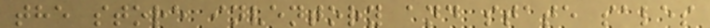the store inventory and state sales
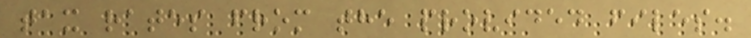tax rates from the provided files.
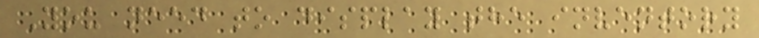You need to display the inventory
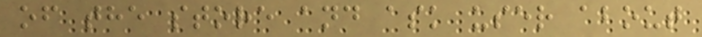of the store and ask user about
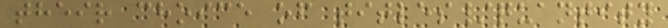their choice of titles/quantity
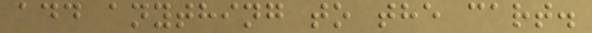add anything to the cart.
